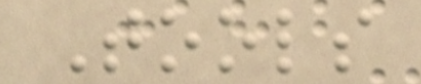Tools
